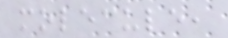molecule,
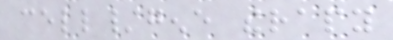cell/gene therapy
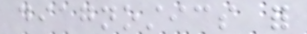diagnostics for
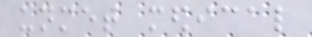unmet medical
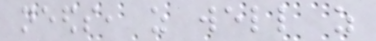needs, as well as
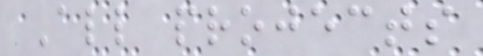All projects
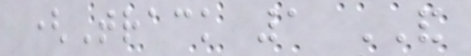(Track 1 AND
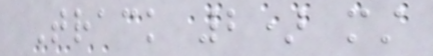Track 2) must
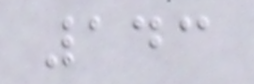143
